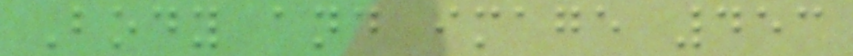Body and image 453
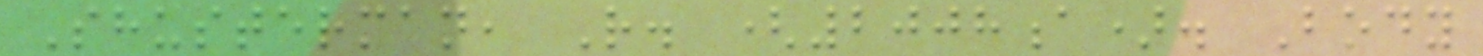Shusterman, R. (2008a). Body
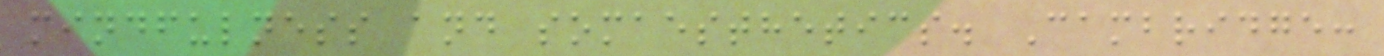mindfulness and somaesthetics. Cambridge:
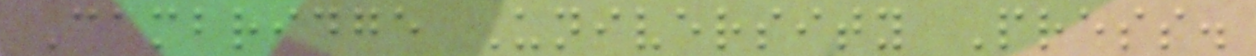Cambridge University Press.
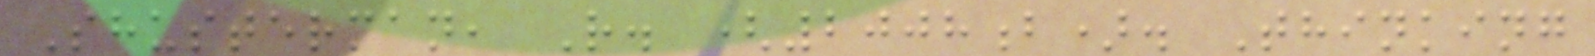Shusterman, R. (2008b). Thinking
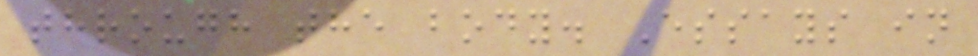through the body. Essays in
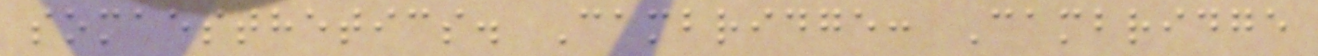somaesthetics. Cambridge: Cambridge
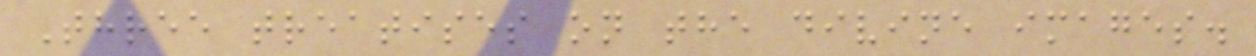Three treatises on the divine images.
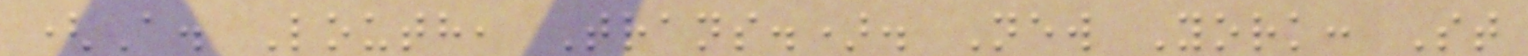(A. Louth, Trans.). New York: St
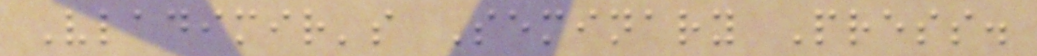Vladimir's Seminary Press.
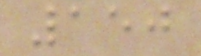150
